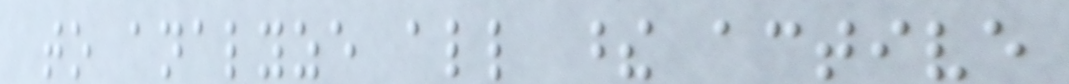to analyze all these active
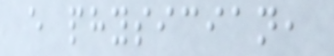every physician,
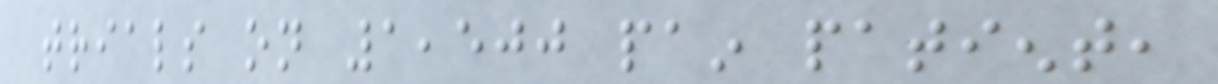trials on 1,500 pain patient,
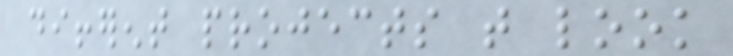different projects that look
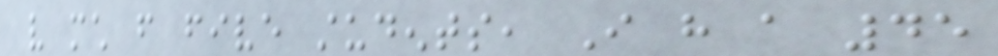very much from five students, I have a 45
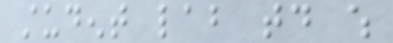student lab today which
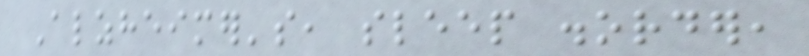Alzheimer's, sleep disorder,
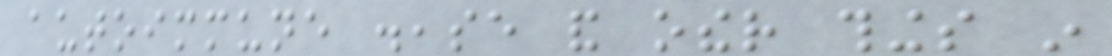autoimmune disease and other things in
